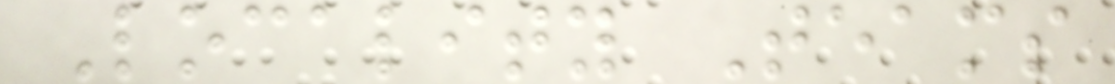Locality Teams
